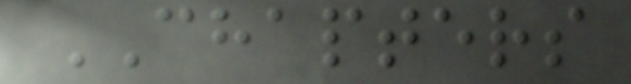CHAPTERS
